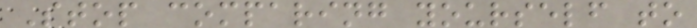Stop comparing yourself to
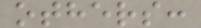others:
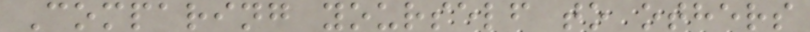Comparing yourself to others
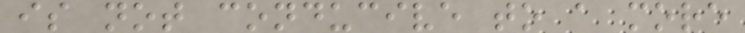is not conducive to a more
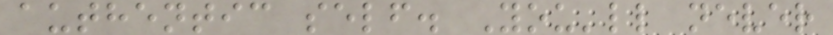authentic self. You'll never
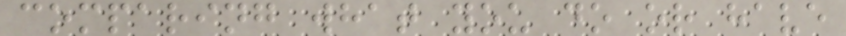comparing what you do or have
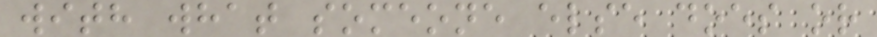with what someone else does or
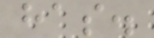has.
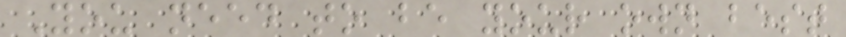You need to be your own best
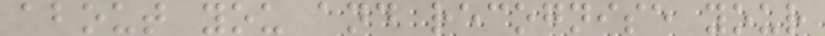about you and recognise your
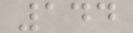144
